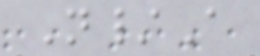N/A
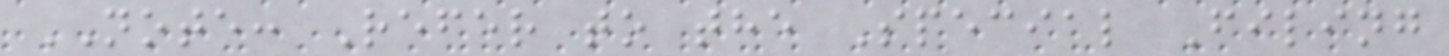NOTE: Refer to the Special Filing
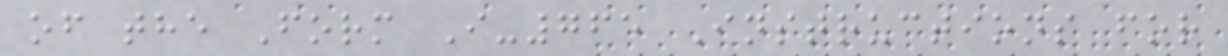of the Form I-765 Instructions for
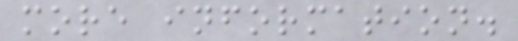more information.
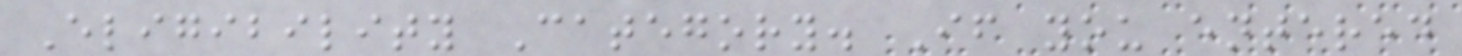Eligibility Category. If you entered
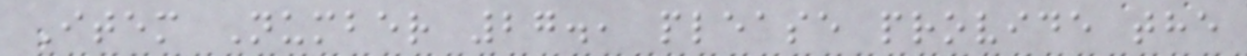Item Number 27., please provide the
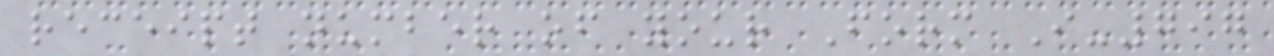receipt number of your Form I-797
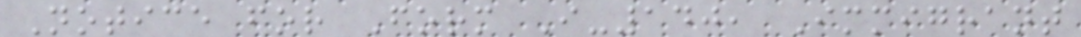Notice for Form I-140, Immigrant
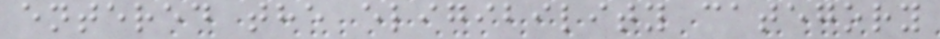entered the eligibility category
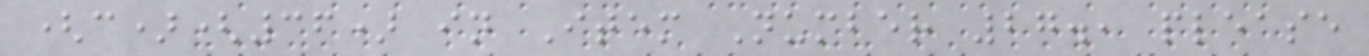(c)(36) in Item Number 27., please
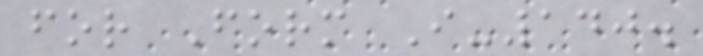for Form I-140.
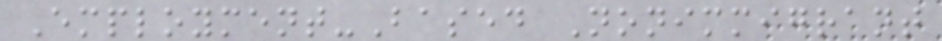Employment-Based Nonimmigrant
